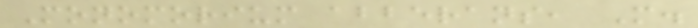Monomorium abberans, M.
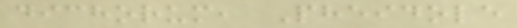dichorum, Pheidole
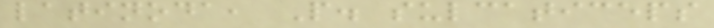latinoda, P. sulcaticeps
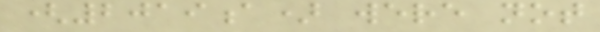(2019a) were not
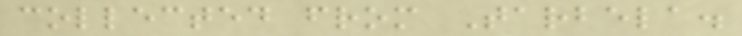collected from Tarbela.
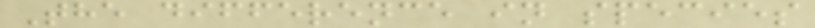The difference in species
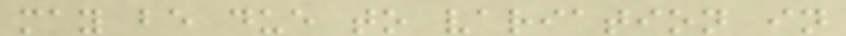may be due to variation in
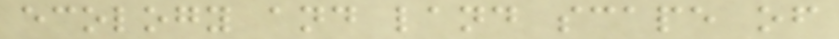ecology and land scape of
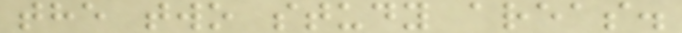the two study areas.
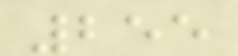255
